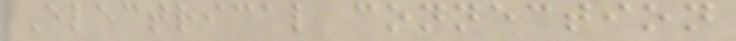Electrical connection
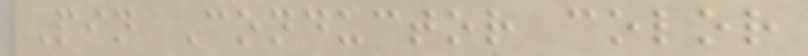Pin Conductor color
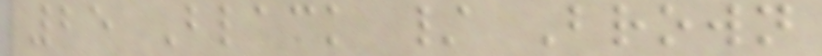25 Black / Brown
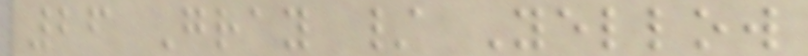26 Gray / Yellow
